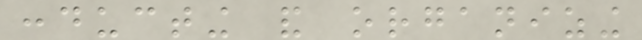conducting and organizing
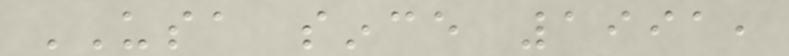USA since 1991,
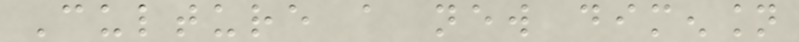Culture a new dimension
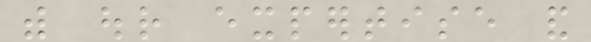with our expertise and
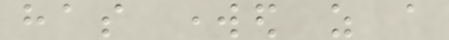has worked as a
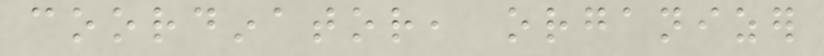coordinator, organizer
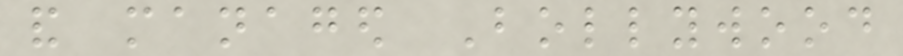and managed Bollywood
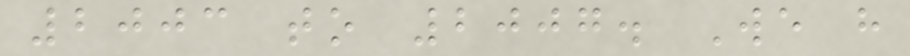2003 to 2007. We have
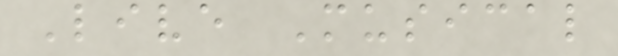Live Musical
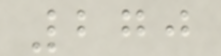270
